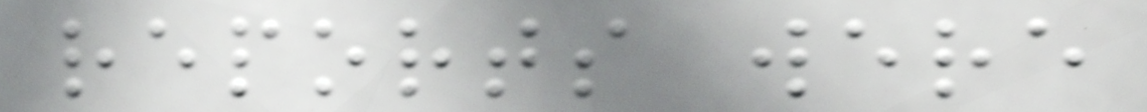reports were
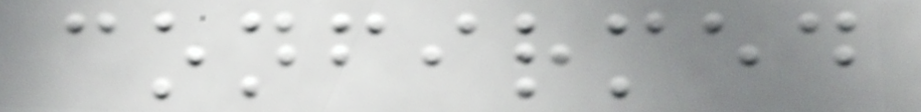confirmed
